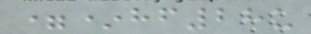=*hf28u
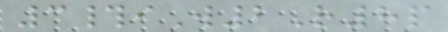3#iW2R8p
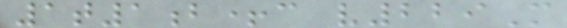1t1b+c v229M
